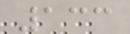133
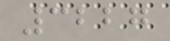3227
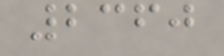2360
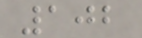102
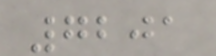7201
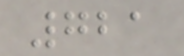721
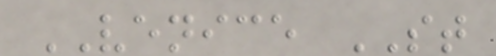VENICE ST
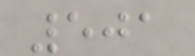501
